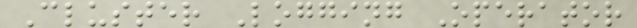Cluster Logging Operator
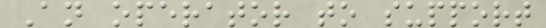An operator to support
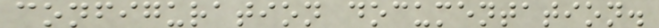configuration documentation.
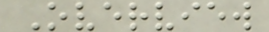Overview
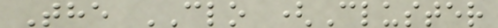The CLO (Cluster
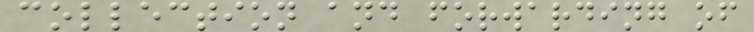collection and forwarding of
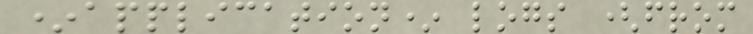*application* logs (from
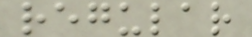regular
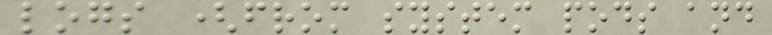logs (from system pods and
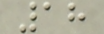18
